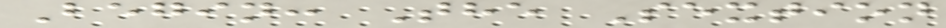Begin: The Sextion
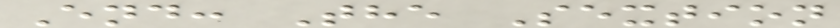End: The Sextion
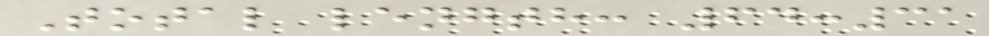Total length: 64:31
